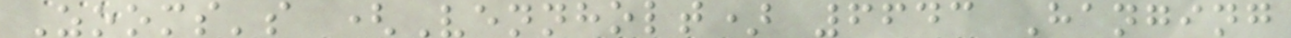Zooms's (Vennholt) 6643 Hanging
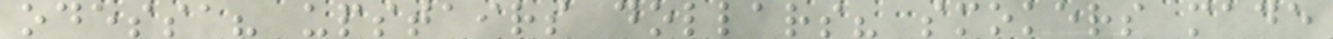odessa? upstairs dollars? smokers made
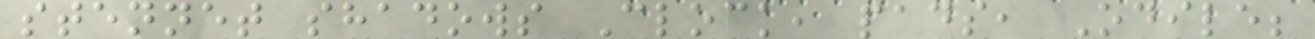stennet shadows Clock, pads, Odile;
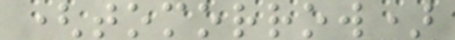(tomorrow)
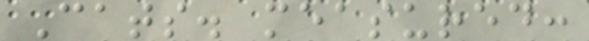Cats. measured:
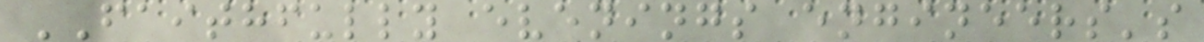FAITHFULLY evenings engineers's
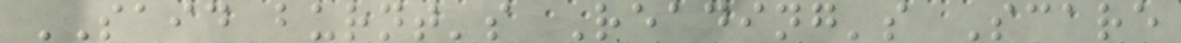SAID burnt's Reading's Scare
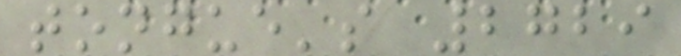tongue's 2729
